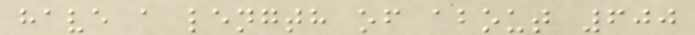have a length of about 600
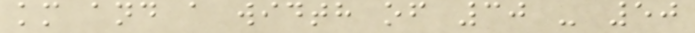km and a width of 30 - 50
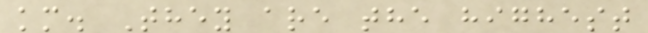km. They are the highest
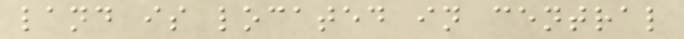land is located in central
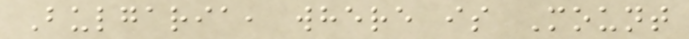Bulgaria, where is Mount
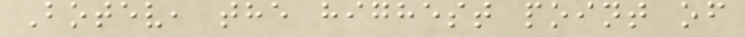Botev, the highest point of
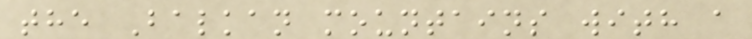the Balkan mountains with a
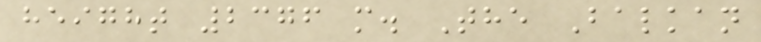height 2376 m. The Balkan
